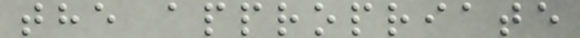the appropriate
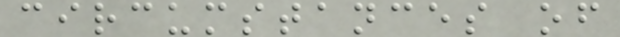circumstances of
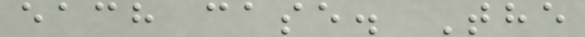each case. The
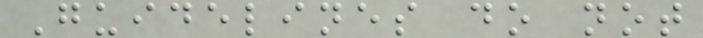Guidelines do not
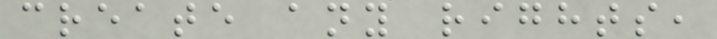create any rights,
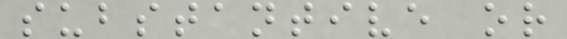substantive or
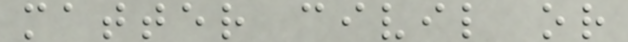matter civil or
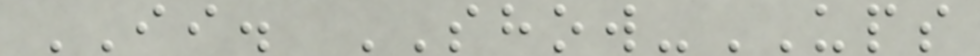II. SHOW-UPS
